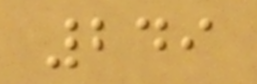249
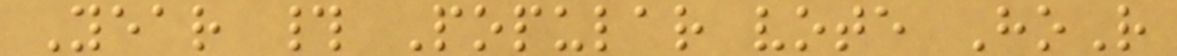Year # Popular vote HoR
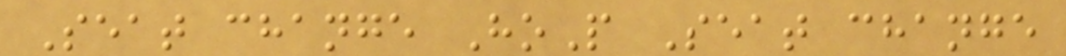Seat change HoP Seat change
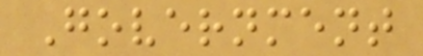Government
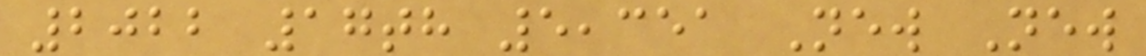2022 17th 5,351 New New
